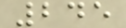245
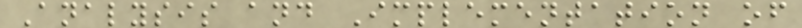Analysis and Implementation of
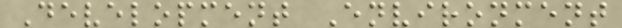Development Environment
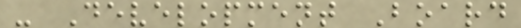- Development Board
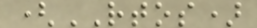(RTOS)
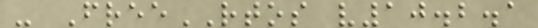- FreeRTOS v10.2.1
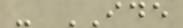- IDE
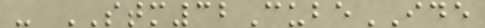- STM32CubeIDE
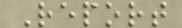Report
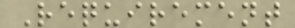Requirement
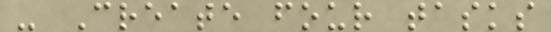- Create four tasks
